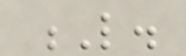L.
